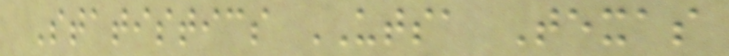Statistics UTSA Texas
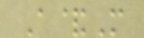A&M
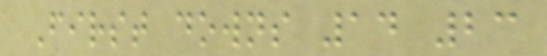First downs 14 23
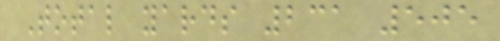Total yards 231 505
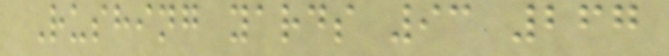Rushing yards 93 267
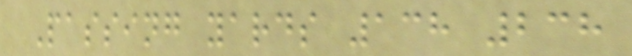Passing yards 138 238
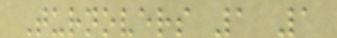Turnovers 1 1
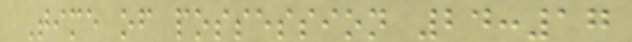Time of possession 24:17
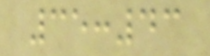35:43
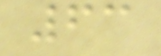63
